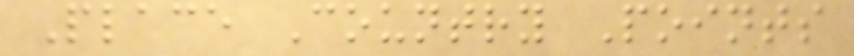Place Country Points
